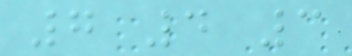7 4 3
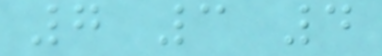7 3 4
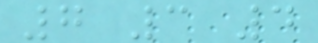7 3 4
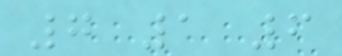7 1 6
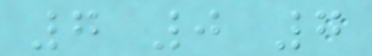7 0 7
